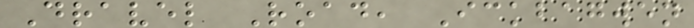Dravel Road, Ickbagwen
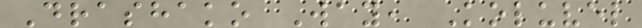Drashako Way, Koluvel
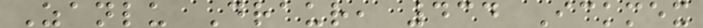Zanlu Draur, 434 Ickmex
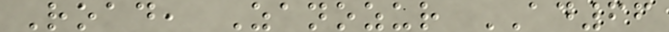Road, Zanozur AD66
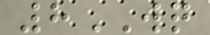8WQ
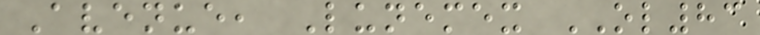Avenue, Lunemex OL83
